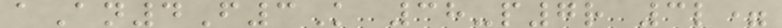aAn4F3K 38-p7r 3l=
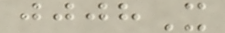jjjhX
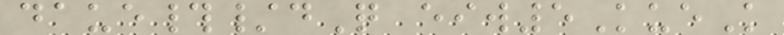daue#/dQ eiw5KueK
